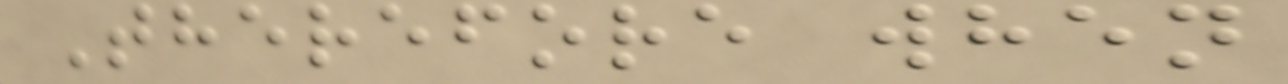Therefore when
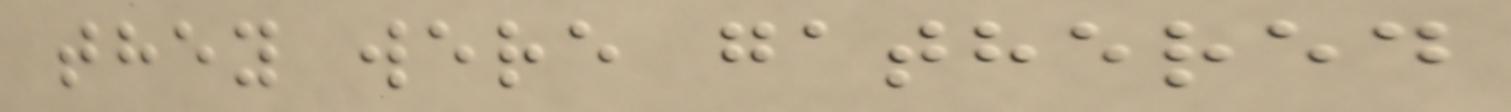they were gathered
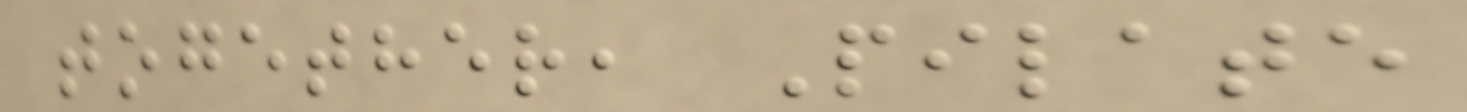together, Pilate
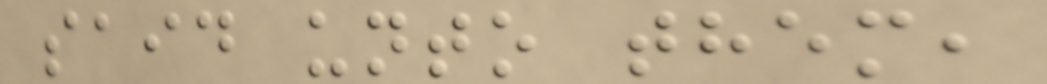said unto them,
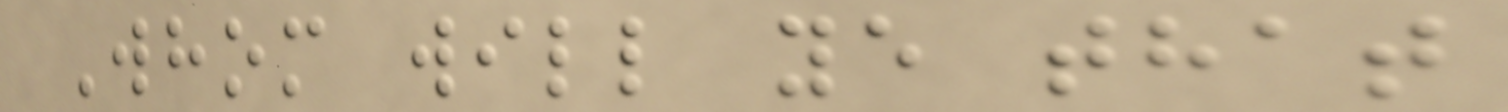Whom will ye that
